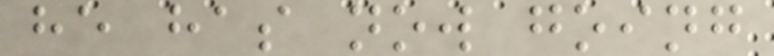he has now going
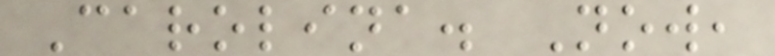Carolina. Now,
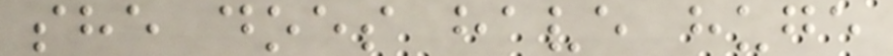she does have huge
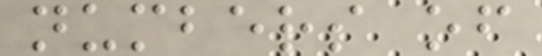numbers of
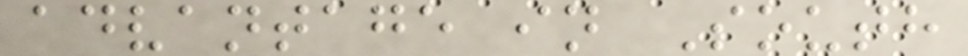advantage in South
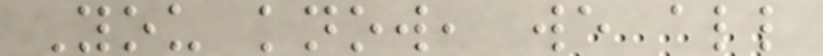You know, we all
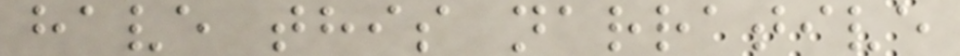have this narrative
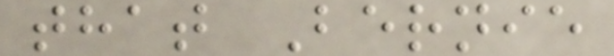that Bernie
